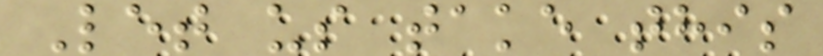Let us take this
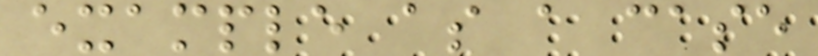example as a case
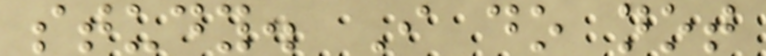study. I do not
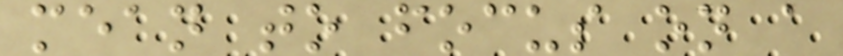mean to focus on a
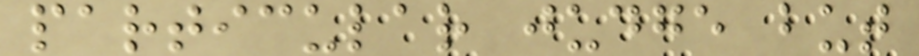particular judge but
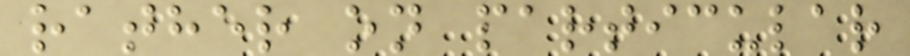rather on particular
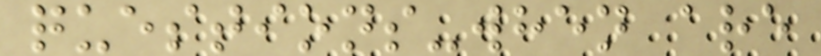questions-when are
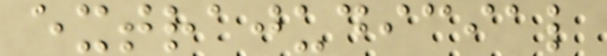extrajudicial
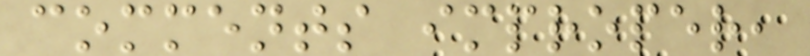comments improper,
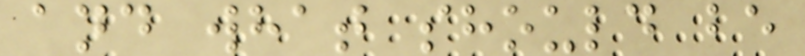and what should be
